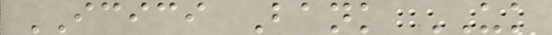ICICI Bank UK
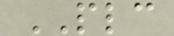PLC
